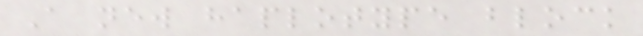A new haplotype block
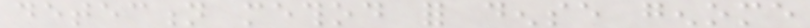detection method for dense genome
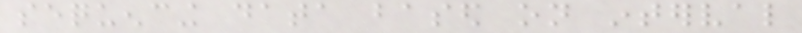sequencing data based on interval
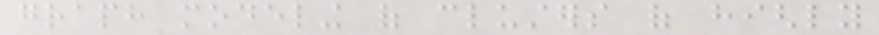graph modeling of clusters of highly
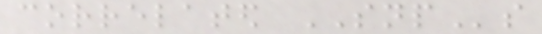correlated SNPs
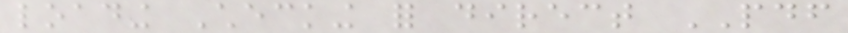loading Checking for direct PDF
